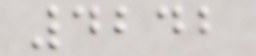4242
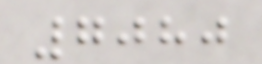7080
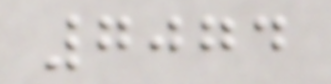7074
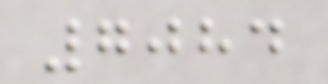7084
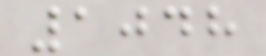1048
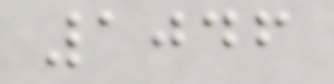1046
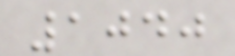1040
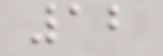12
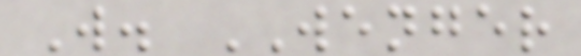W. WENGER
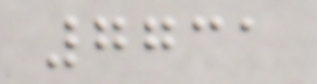7731
